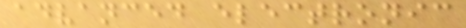advanced electronic
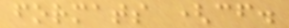formats (cf.
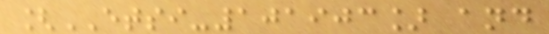[ETSI-101903] and
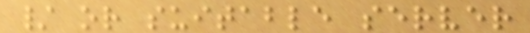/ or suitable server
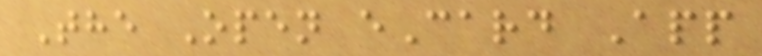The Open eCard App
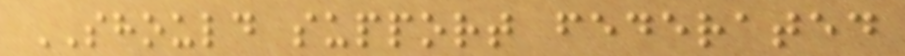SHOULD support federated
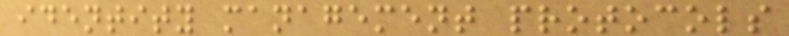identity management protocols
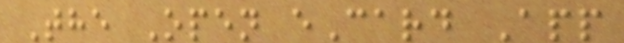The Open eCard App
